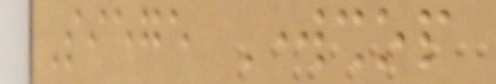Siege Workshop
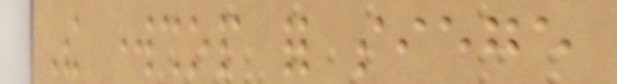The workshop for siege
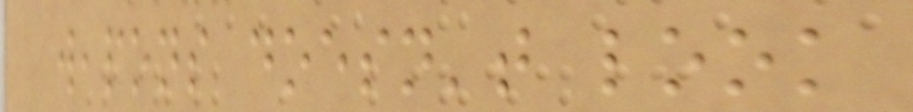weapons doesn't look
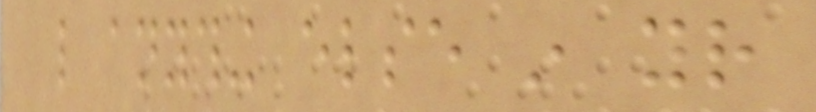like anything else in your
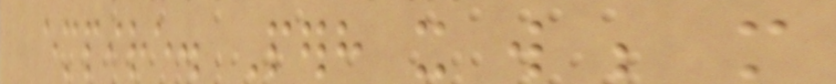empire. Perhaps it will be more
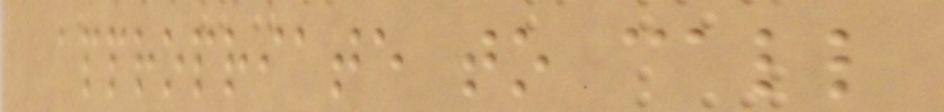appropriate to call
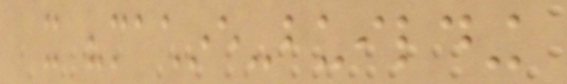it "machine-building
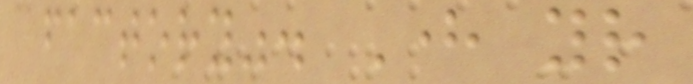factory". Here your
